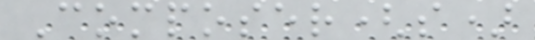Composer(s)
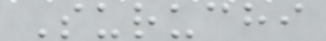Suruchi
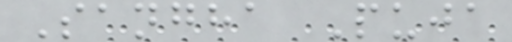Sangha Puja
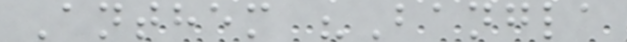Anthem "Bangla
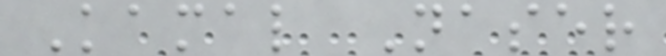Kamal Naser
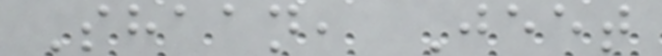Shaan, Jeet
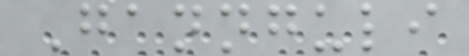Gannguli
